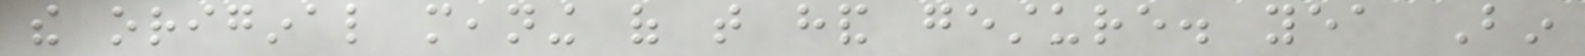the original meaning of that hand gesture. yea Bin
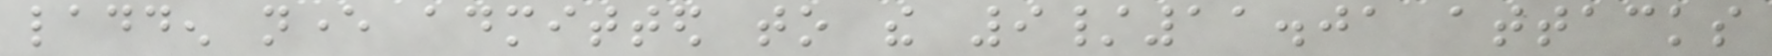ladden never admitted to the 9/11.01 attacks
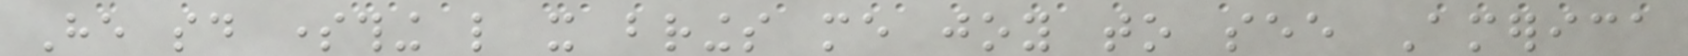He said something like it brings me joy to see America
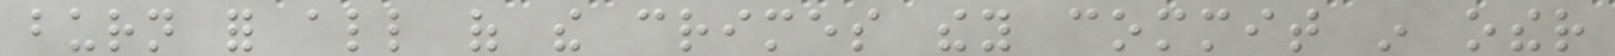burn for all of the crimes they commit in other
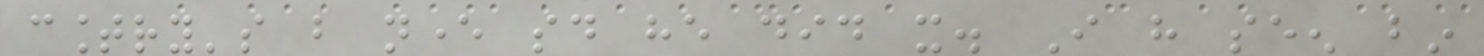country's but never said he did it. I have seen bin
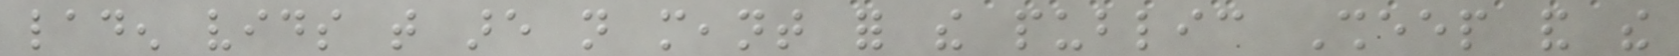laden vids that are not meant for the public Sheep and the
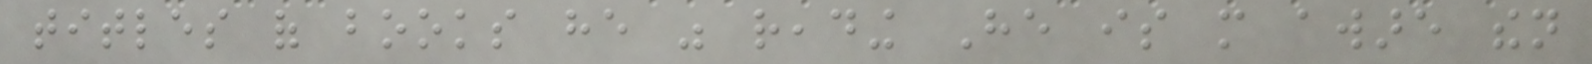titles of books he was reading He is more aware then
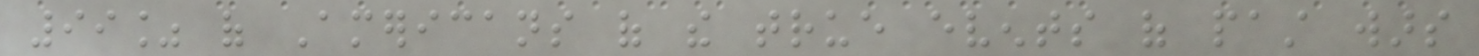99% of Americans of the true events of past wars
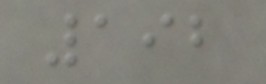192
